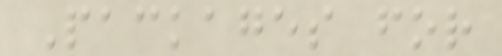Packages for
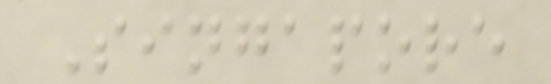Singapore
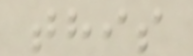this
